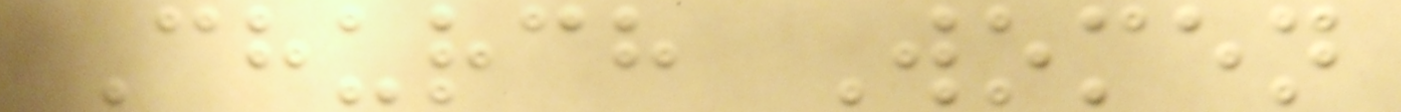Church Women
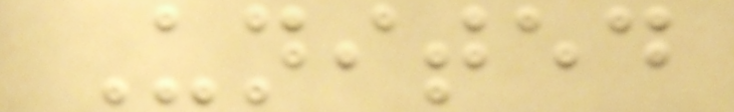United
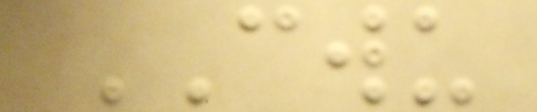CWU
